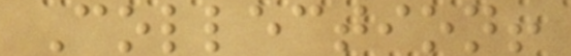Collection!
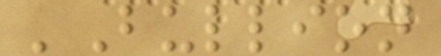'Bullion
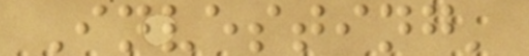Investing'
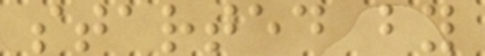started by
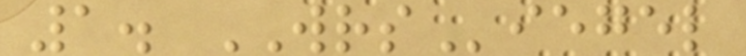1. WRSiegel
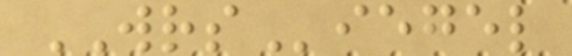WRSiegel
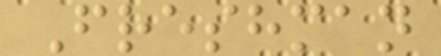Freshman
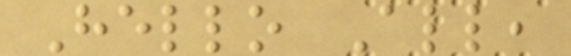Hello All,
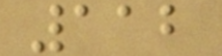112
